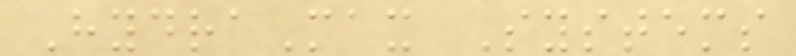HydraMax Systems
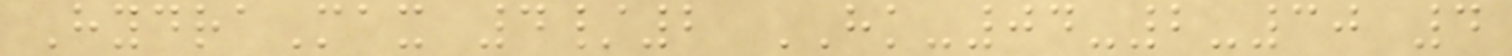HydraMax 4/2 HK-04-2-30 4
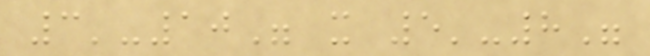3'-10" x 5'-8"
